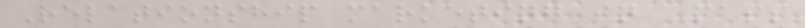Relationship marketing in Mass
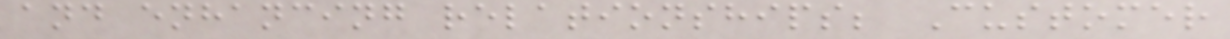and enhancing relationships; Customer
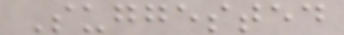Suggested
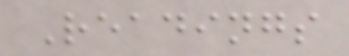Readings
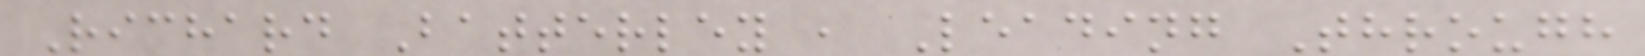Richard Batterley , Leading Through
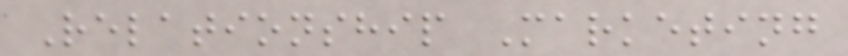Relationship Marketing
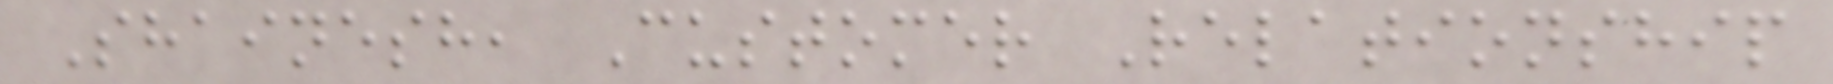Shainesh, Customer Relationship
